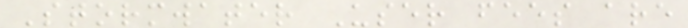Stormwater User fees are
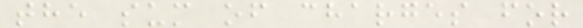the sum of charges for
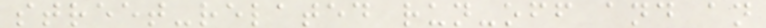street-related run-off and an
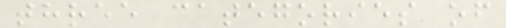three categories of
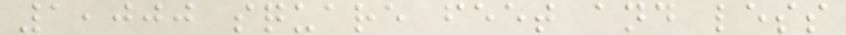1,000 square feet and less
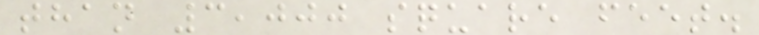than 3,000 square feet.
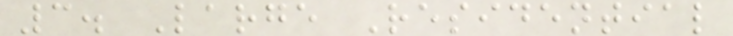3. Large Residential
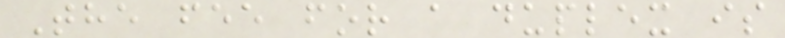The fee for a duplex is
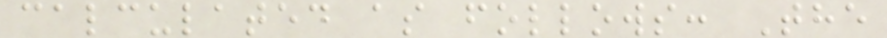calculated as follows: The
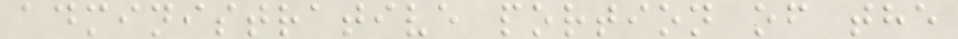administrative portion of the
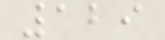129
